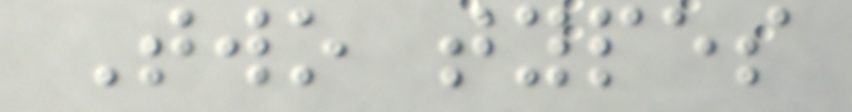Two types
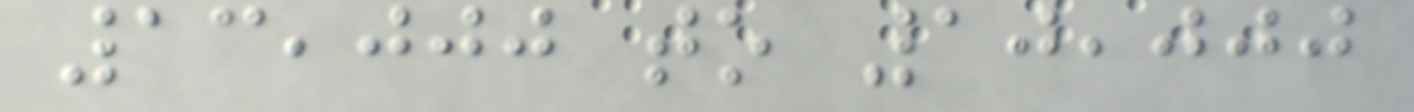13,000 to 10,000
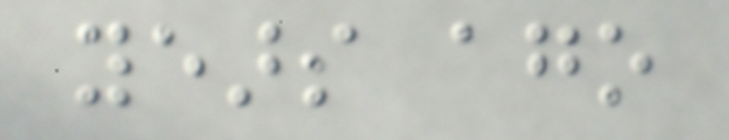years ago
